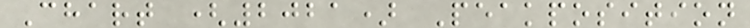Chart (2021) Peakposition
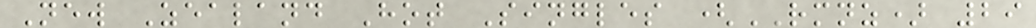New Zealand Hot Singles (RMNZ) 29
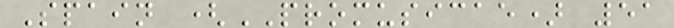Spain (PROMUSICAE) 51
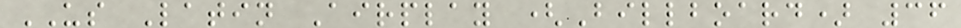US Latin Airplay (Billboard) 36
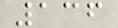136
